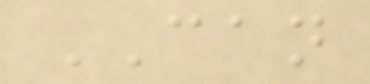CAN
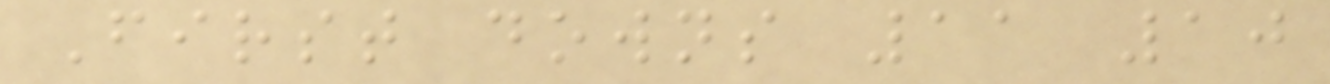First downs 11 10
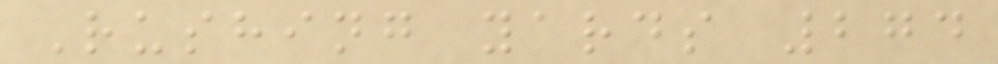Rushing yards 274
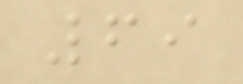69
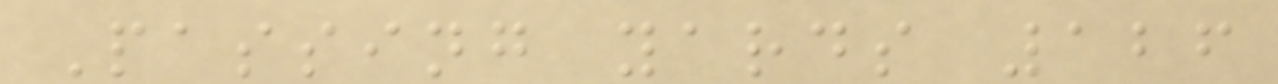Passing yards 126
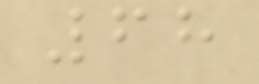68
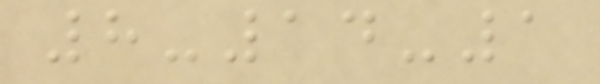8-14-1
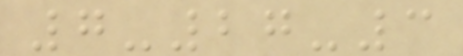7-27-3
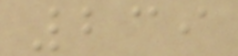239
